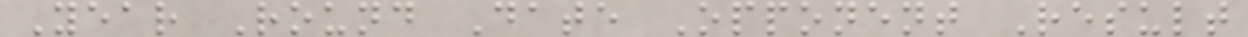Year Round Date Opponent Result
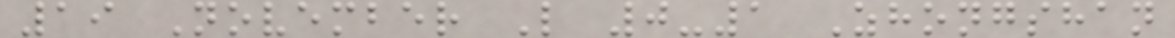19 November L 0-1 Zhongshan
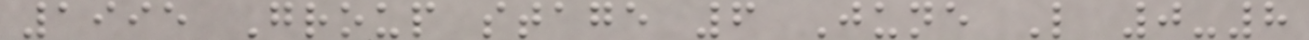1995 Group stage 6 June L 0-8
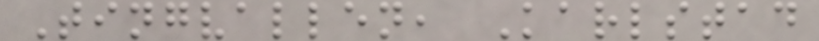Tingvallen, Karlstad
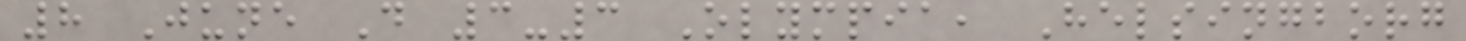8 June D 3-3 Olympia, Helsingborg
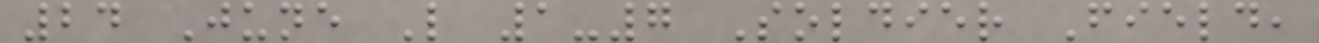24 June L 1-7 Soldier Field,
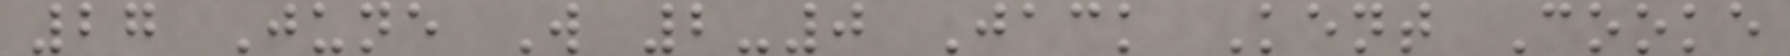27 June W 2-0 Jack Kent Cooke
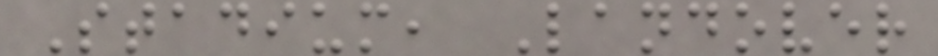Stadium, Landover
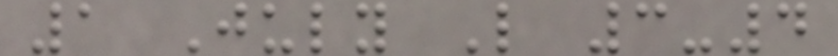1 July L 3-4
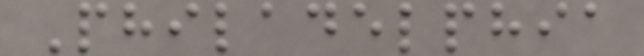Philadelphia
